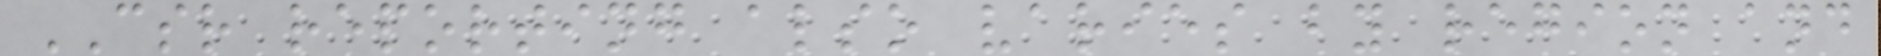CSR reporting also varies by region and
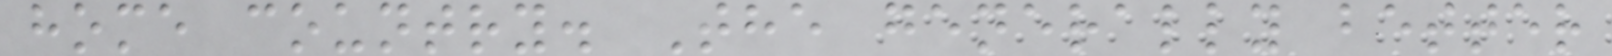home country. The generally better
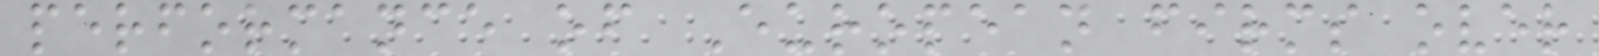performance of European firms over
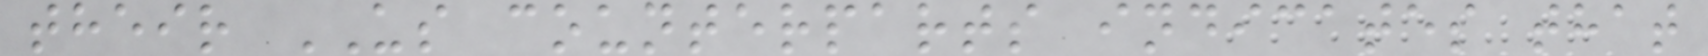their US counterparts indicates that
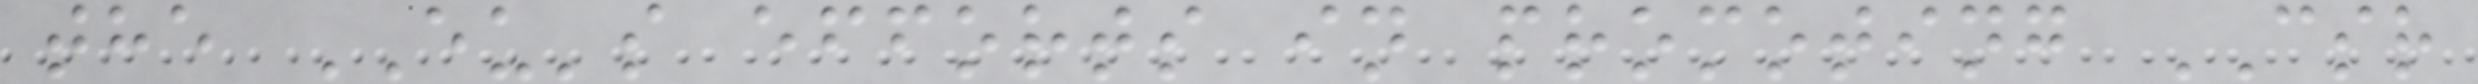the EU's efforts in promoting CSR
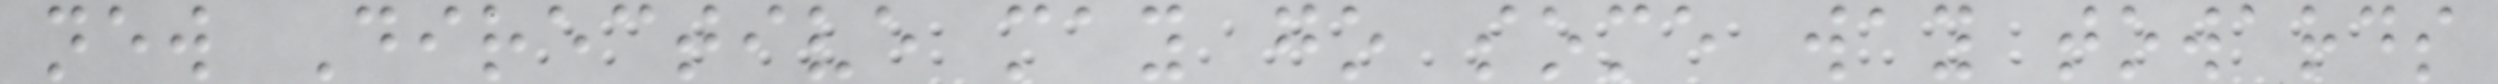new Directive may go some way towards
